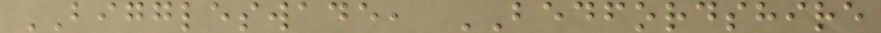BIGGLESWADE, BEDFORDSHIRE
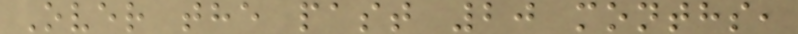Over the past 20 months,
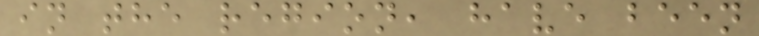in the region, have been
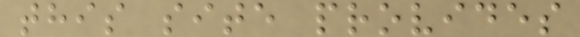this site provides
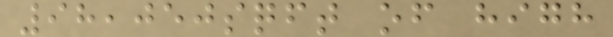98,050sqft of high
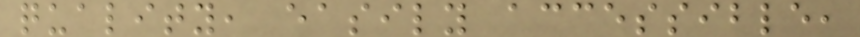quality, easily accessible,
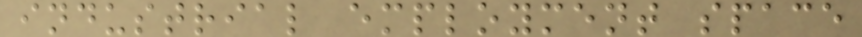industrial employment space
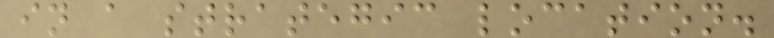in a strategic location.
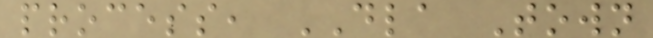process, DLA Town
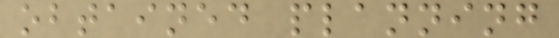obtained planning
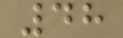48
